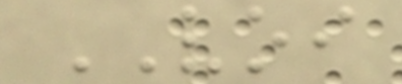VOI
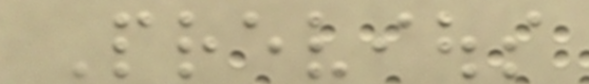Previous
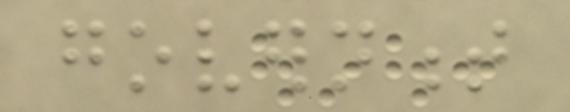government
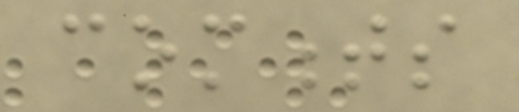comments
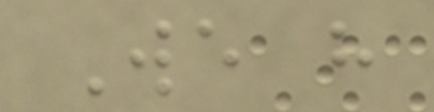We have
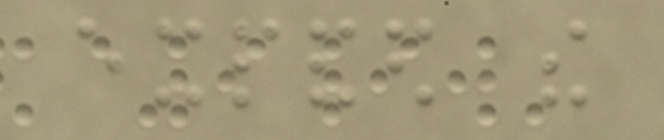expanded the
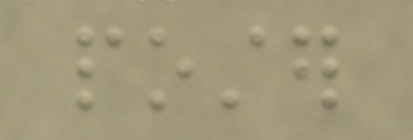poster
